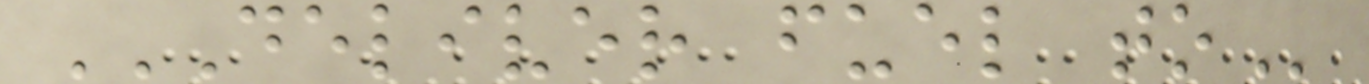DELIVER FUEL TO
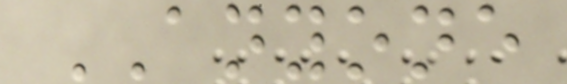ANYONE
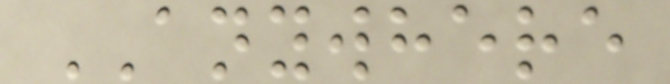ANYWHERE
